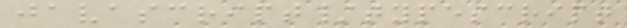javascript/typescript
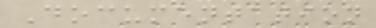Documentation
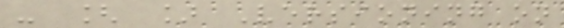- [ ] Versioning on
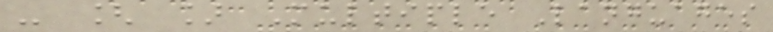- [ ] Multiple Languages
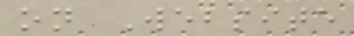on Website
